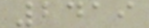2419
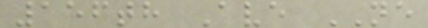156th Ave NE
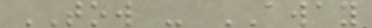TOW - AWAY
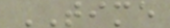TIME
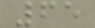65
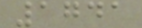1741
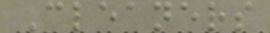Cleaners
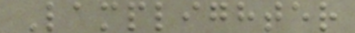Lamplighter
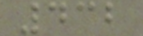432
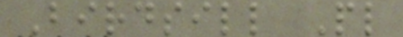Birdsill Pl
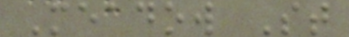Meadow St
